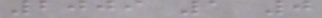2009 1 0
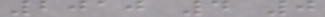2010 4 0
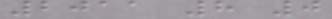2011 8 0
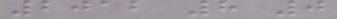2012 8 0
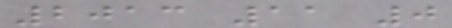2013 11 0
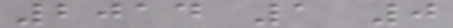2014 1 0
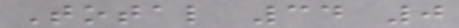Total 34 0
